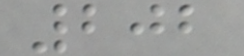202
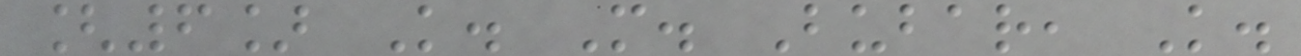[6] K. M. Bubar, K.
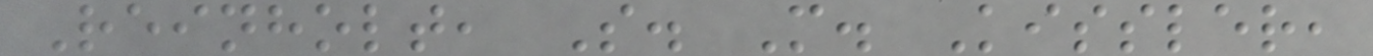Reinholt, S. M. Kissler,
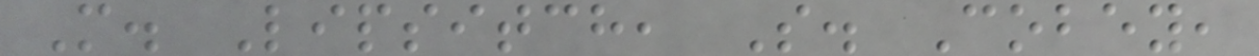M. Lipsitch, S. Cobey,
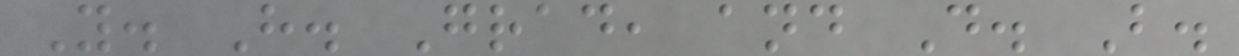Y. H. Grad, and D. B.
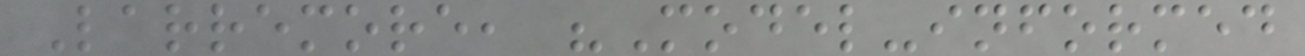Larremore, "Model-informed
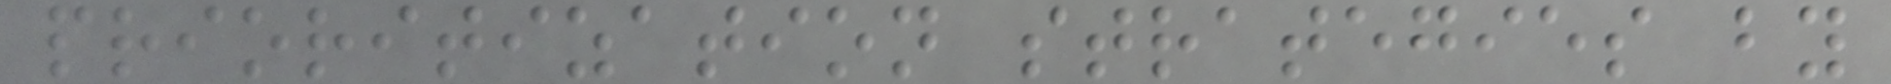prioritization strategies by
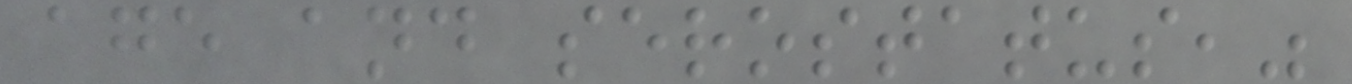age and serostatus,"
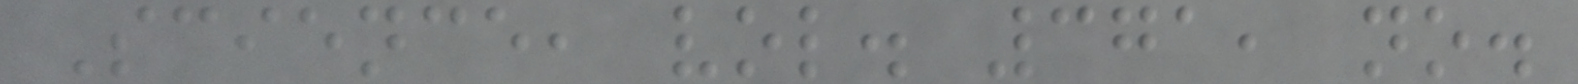Science, vol. 371, no.
